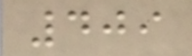409
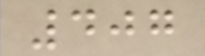407
